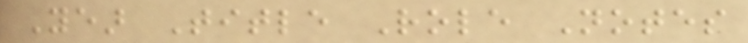Year Title Role Notes
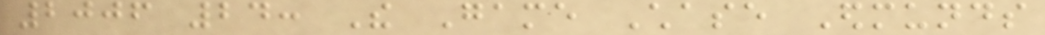2006 24: The Game Chase Edmunds
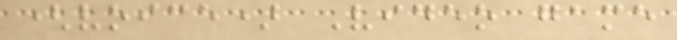(voice) Video game
